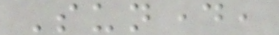Sunday,
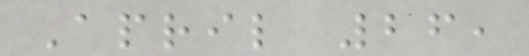April 26,
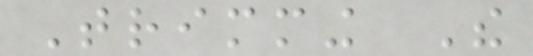Trimming The
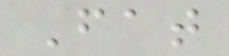Fat
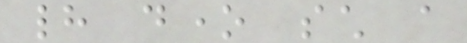had done such a
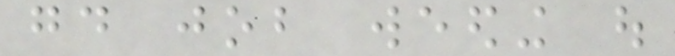good job weeding out
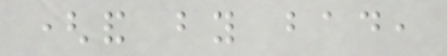(and by bad,
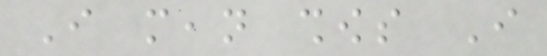I mean shows I
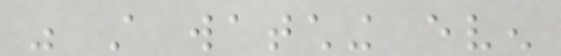was still watching even
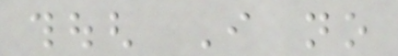though I no
